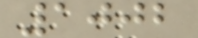1002
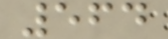564
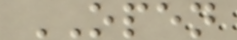OPEN
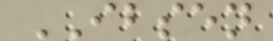IBSEN
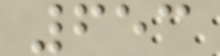653
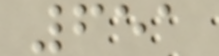651
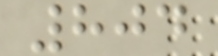804
